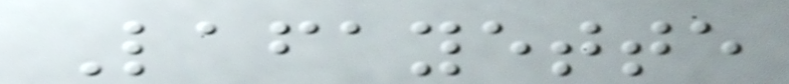Lafayette
